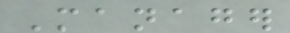Manager
